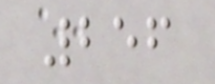256
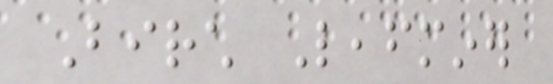Birch Leafminer
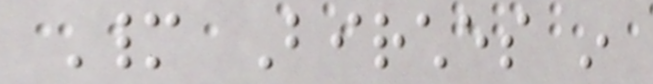Many Birches in
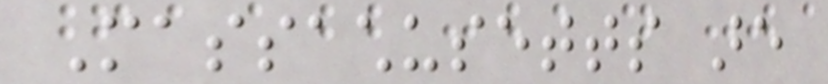Massachusetts are
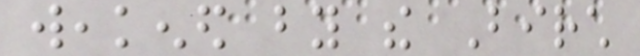weakened by the Birch
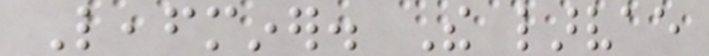Leafminer. The larvae
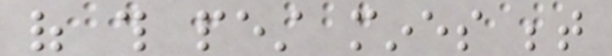of this pest mines between
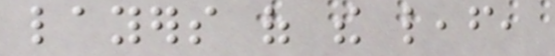layers of the leaf,
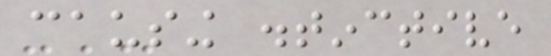causing distinctive
